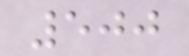500
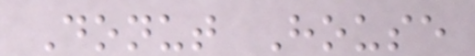Donut House
